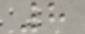8
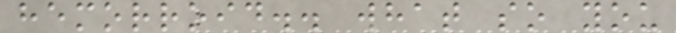hemorroid.. what so you
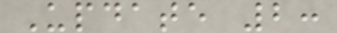Update 2:
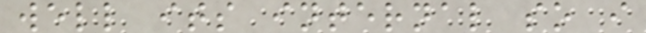well its internal so i
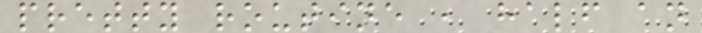pretty routine , half an
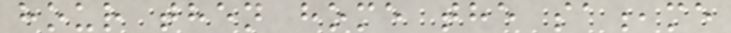hour then home the sa,me
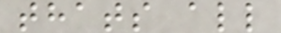thats all
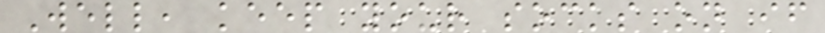Well, keep your socks on if
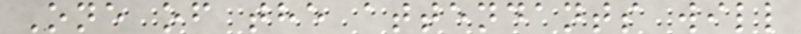One of the attendants will
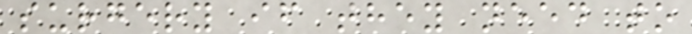surgery if they need to
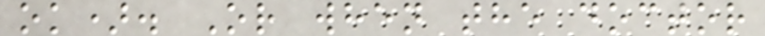ok). Or when the doctor
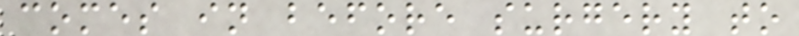comes in before surgery to
